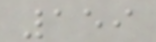159
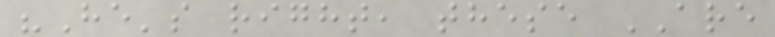"He's right, these ARE
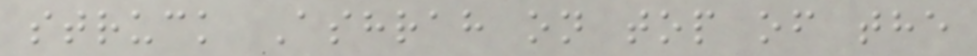struck Ashrah on top of the
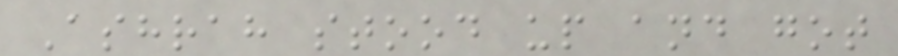Ashrah stood up and got
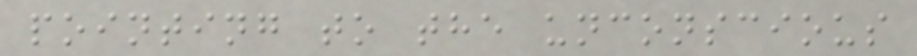pointing to the unconscious
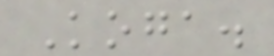Koga.
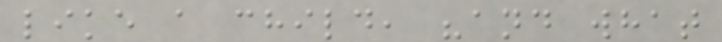like a child, "and what
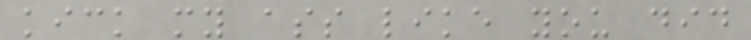kick my ass like you did
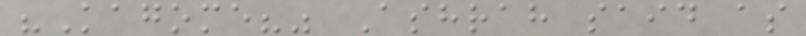"Kagome?" Ashrah said as
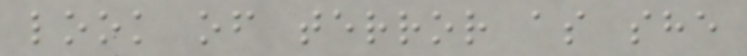look of terror as she
